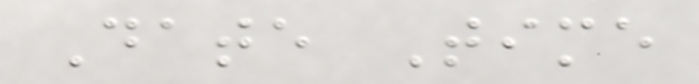Date Time
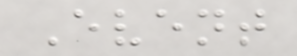Event
